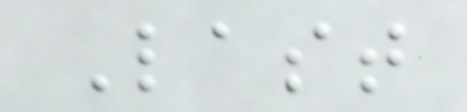Last
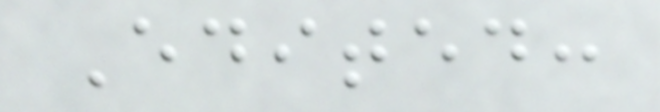Edited:
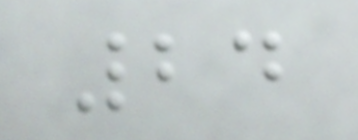24
